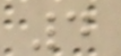4
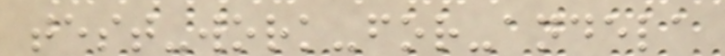test-work-for-andela
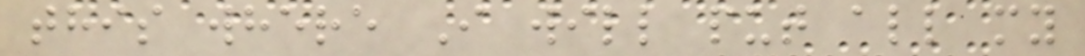this where I will put all my
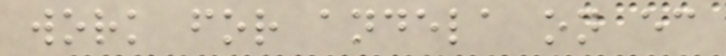work for andela on ec
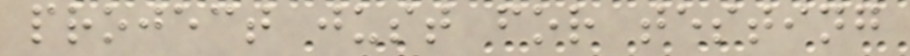project just for testing
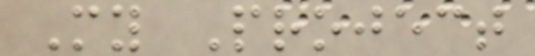My Project
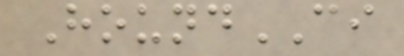HoundCI
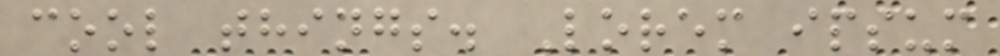cool things. Lorem ipsum
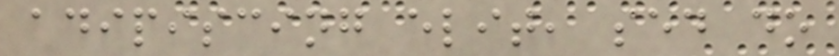adipiscing elit, sed do
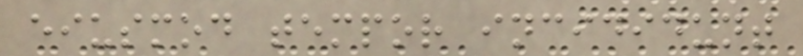eiusmod tempor incididunt
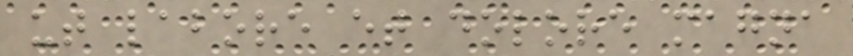ut labore et dolore magna
